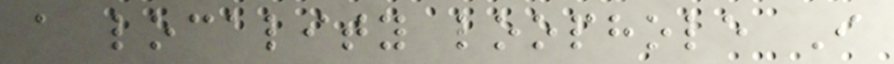a locality loophole I
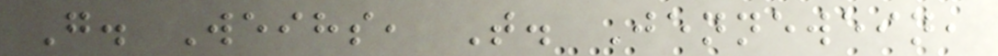G. Weihs, T. Jennewein,
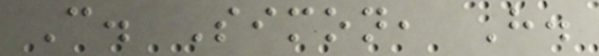C. Simon, H.
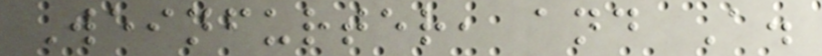Weinfurter, and A.
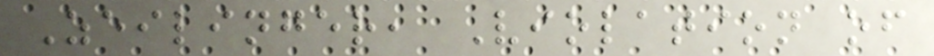Zeilinger, Violation of
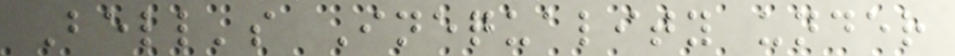Bell's Inequality under
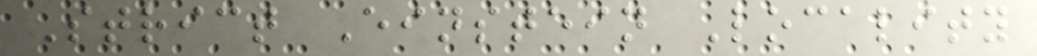Strict Einstein Locality
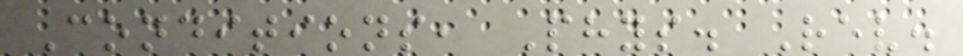Conditions, Phys. Rev.
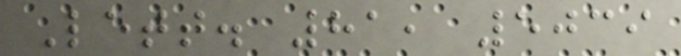Lett. 81, 5039
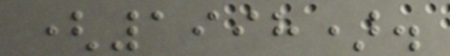(1998).
